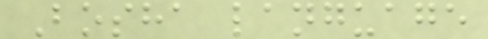Bosha language
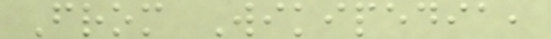From Wikipedia,
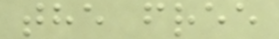the free
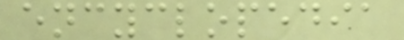encyclopedia
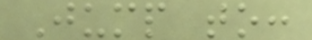Jump to:
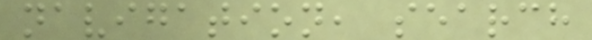navigation, search
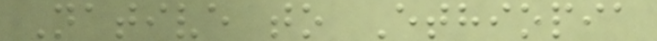Native to Ethiopia
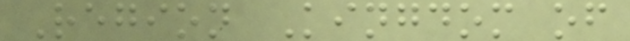Region Kingdom of
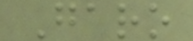Garo
